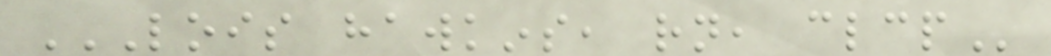LOIS HAWKINS, RN, CLCP
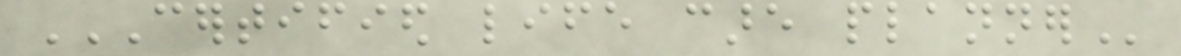CERTIFIED LIFE CARE PLANNER
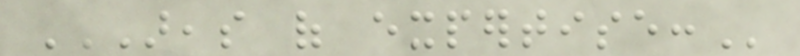AREAS OF EXPERTISE:
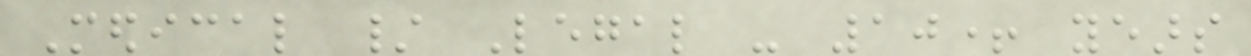Medical / Legal - 10+ years
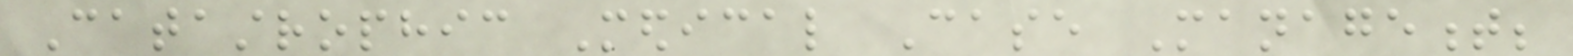Catastrophic Medical Case Management;
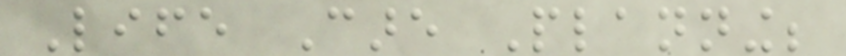Life Care Planning;
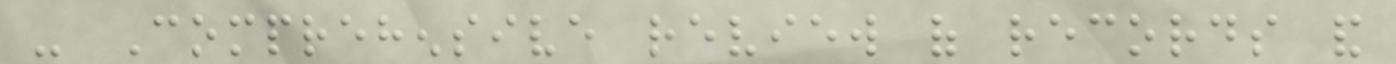- Comprehensive review of records and
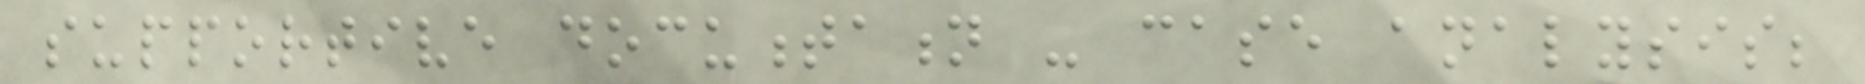supportive documentation - case analysis;
